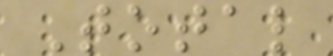Total
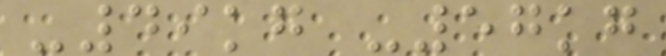-49kg -57kg
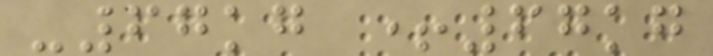-67kg +67kg
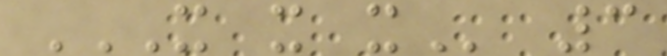X X X 3
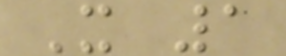X 1
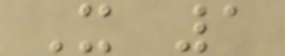X 1
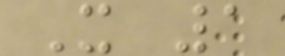X 1
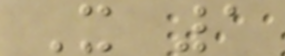X 1
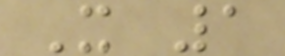X 1
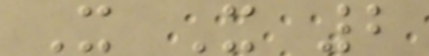X X 2
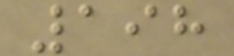198
